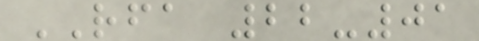RFA 22-01
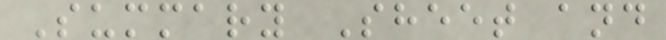Summary Sheet and
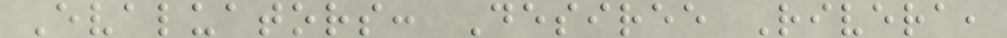Evaluators: Desiree Rivera,
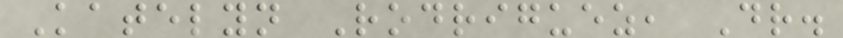Katelyn Rodriguez, Dr.
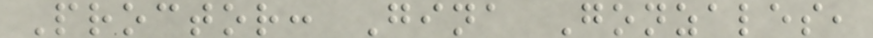Proctor: Gina Gonzales,
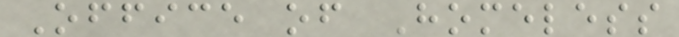Office of Homeless
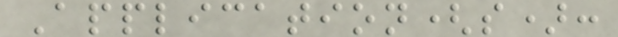Application(s):
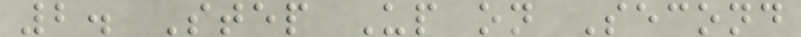2. Step Up on Second
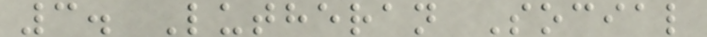3. Lutheran Social
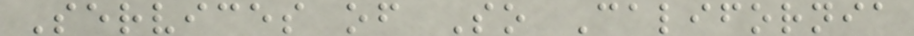Services of So California
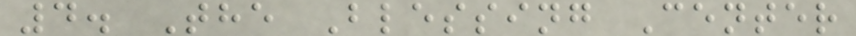4. The Blessing Center
